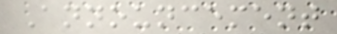Announcement
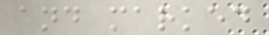and marked
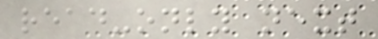read-only next
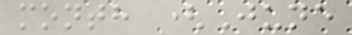month (June
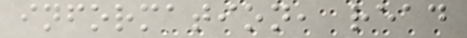information, read
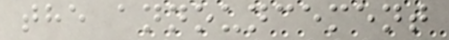the announcement
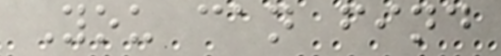You can find
